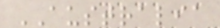AUSTRALIA
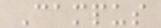Campus
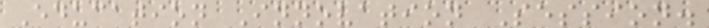Education Innovation Session.
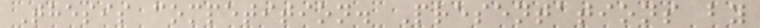Thesis competition. Presentations by
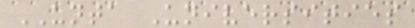UNTA Universities
